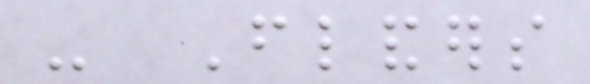- Flanders
